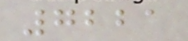7221
